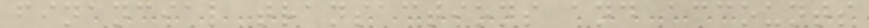financial transactions and accounts
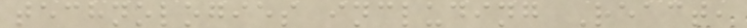technologies including React,
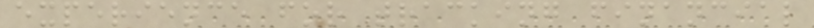experience for tracking financial
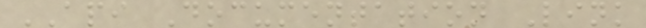API Documentation Link
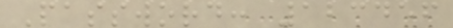Password: 123456
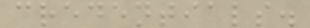credentials.
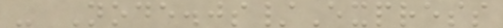- Node.js/Express
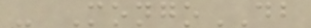- MongoDB
